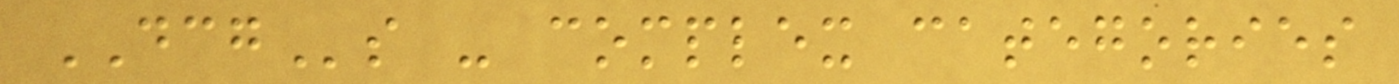DCGs - complex categories
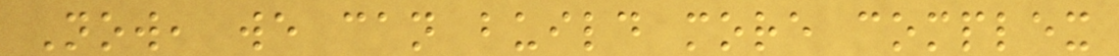Now, we can build more complex
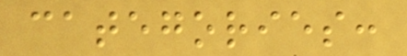categories:
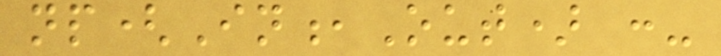np(In,Out) :-
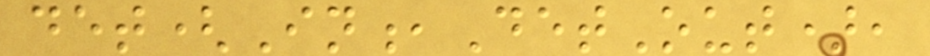det(In,DetOut),
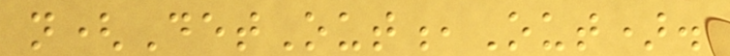n(DetOut,Out).
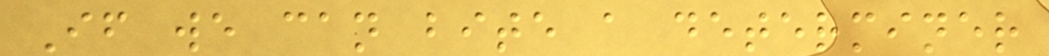If we can bite a determiner
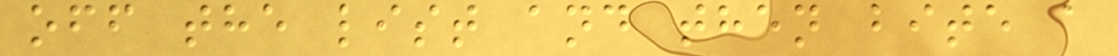off the list and then bite a
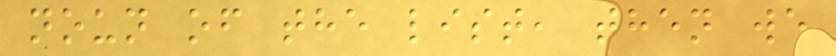noun of the list, then we
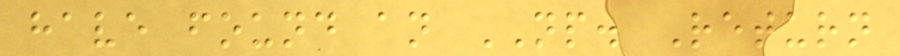have found an NP. Return
